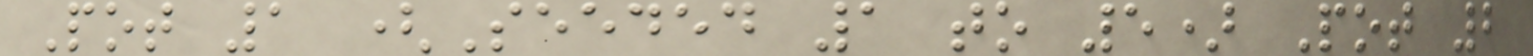Pot 1 (Seeded 1 to 5) Pot 2
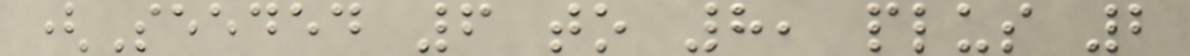(Seeded 6 to 8, plus 2
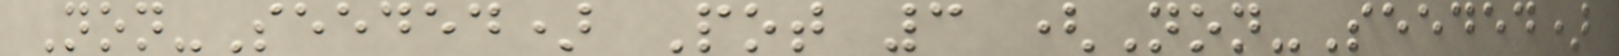Non-Seeded) Pot 3 (Non-Seeded)
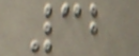32
